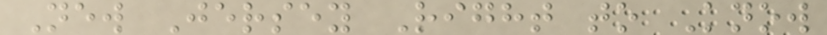New Jersey Right to Know
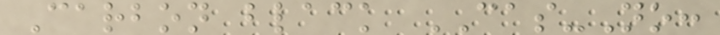Carbon black CAS-No:
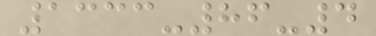1333-86-4
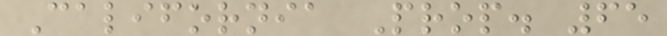California Prop. 65
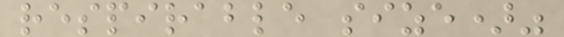respirable size)"
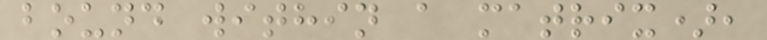bound within a matrix),
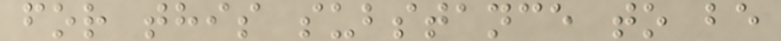for this substance to be
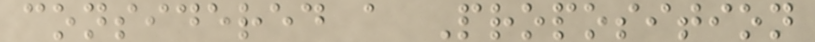considered a Proposition
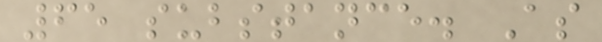65 substance. As
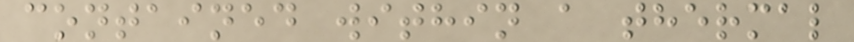contained within a thermal
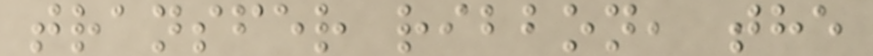transfer ribbon, the
